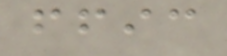ffic
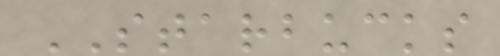STARBUCKS
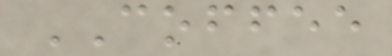COFFEE
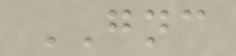GNC
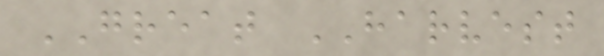GREAT HARVEST
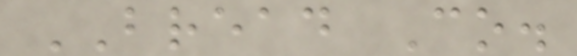BREAD Co.
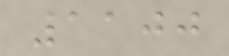1100
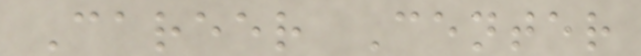Career Center
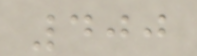400
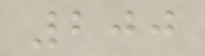200
